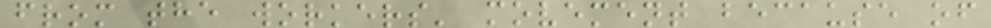from the workers' movement because of
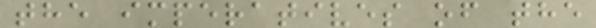the imperatives of the
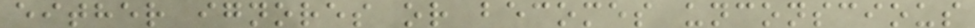either ignores or becomes unconscious
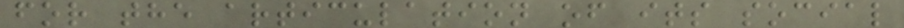for the articulation of its social
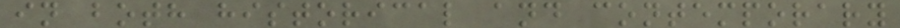in both historical and contemporary
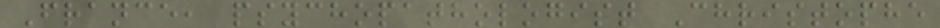France, psychopathologist Christophe
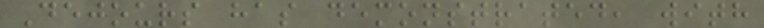Dejours has demonstrated, with
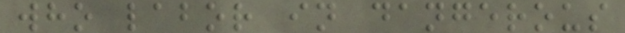who labor in dangerous
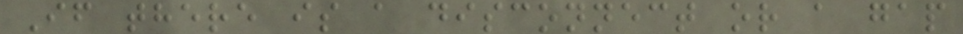If there is a disconnect or a gap
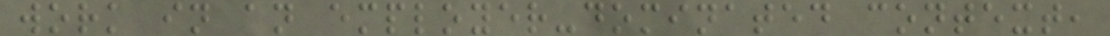work in an employer-dominated context,
